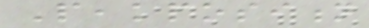Peakposition
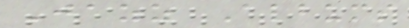Jazz Albums
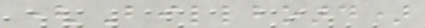(Billboard)
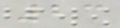23
